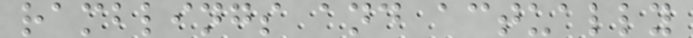ramblings and actually
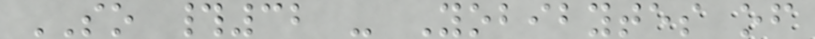SO #32 - Yobibytes of
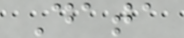Data
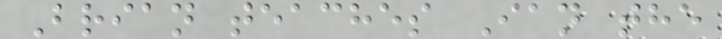Brian teaches Ian the
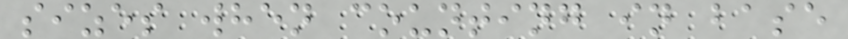sizes when counting in base
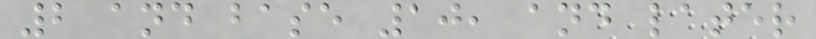2 and base 10, and later
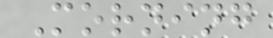Morning
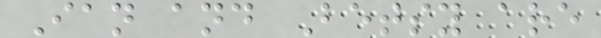Ian and Betsy are
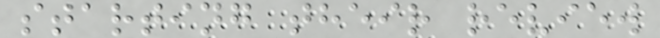starting their review
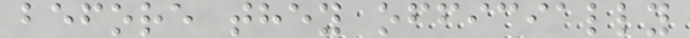before they officially
